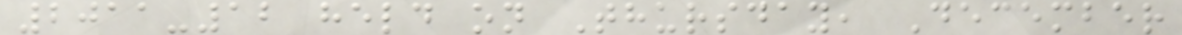2011-12 held on Thursday, December
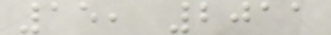15, 2011
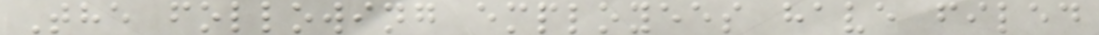The following employees have filed
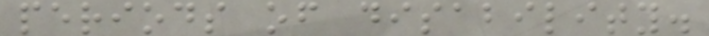periods of disability.
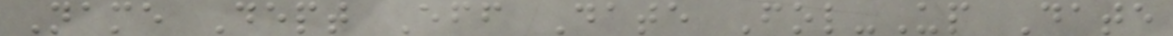Name Dept Eff Date Fol-Up Date
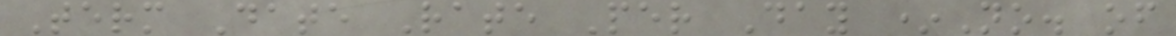Term Date Rate Per Day *No. of
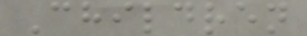Children
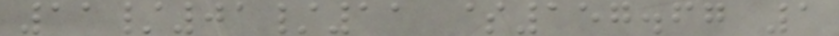11/01/11 $157.67 1
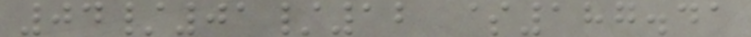04/01/12 $187.41
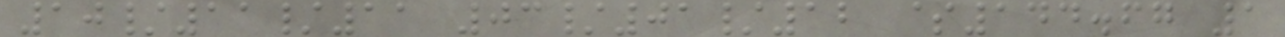10/11/11 03/01/12 $144.67 1
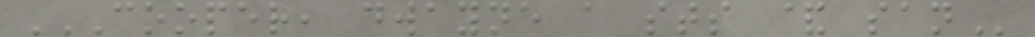COOPER, DWAYNE A STS & SAN
